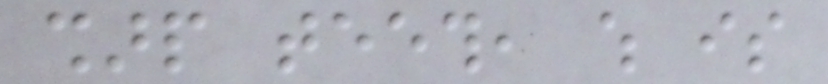sharp teeth, which is
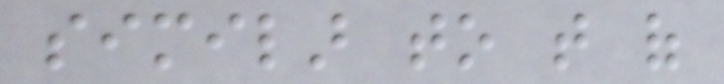similar to that of
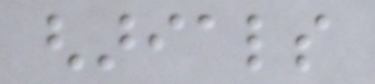gharials
